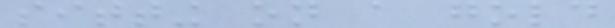sitting on a gold
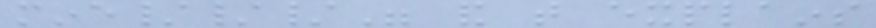mine///" and that explains
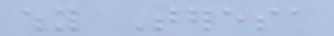why Teresa
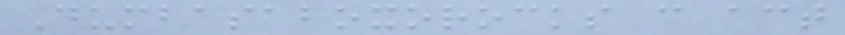Dumbasaboxorocks can act
